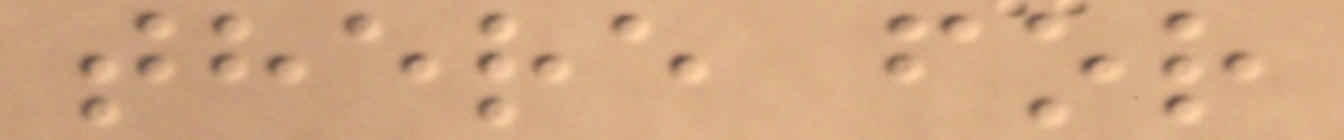there for
